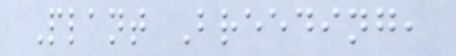Plant Breeding,
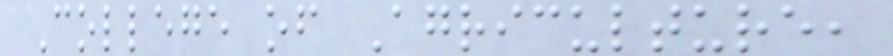College of Agriculture,
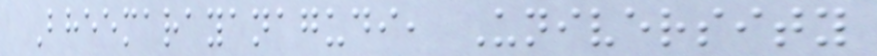Bheemarayanagudi, University
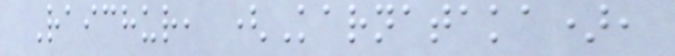Raichur, (Karnataka),
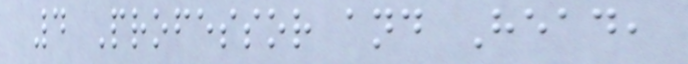4 Professor and Head,
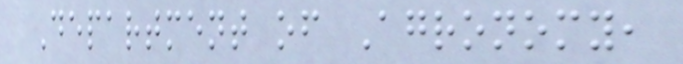Department of Agronomy,
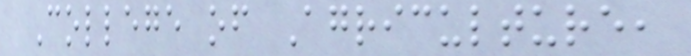College of Agriculture,
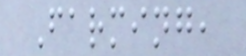Farming,
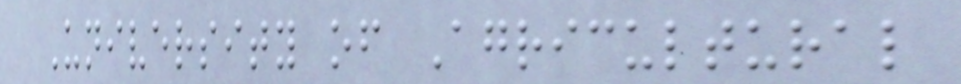University of Agricultural
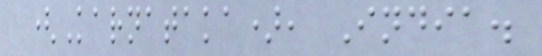(Karnataka), India.
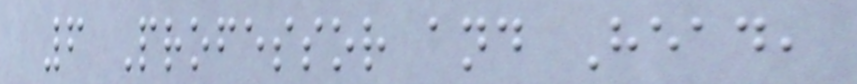6 Professor and Head,
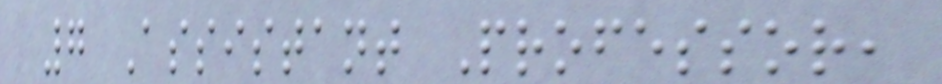7 Assistant Professor,
